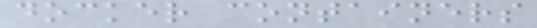docker containers
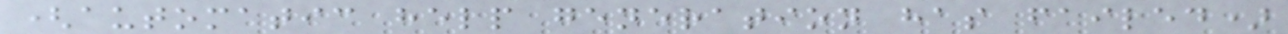(automatic help generation has failed)
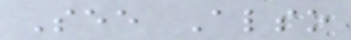See Also
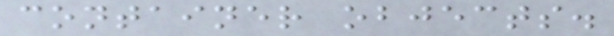container objects.
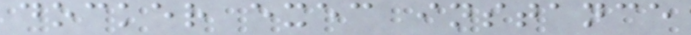docker exec instance
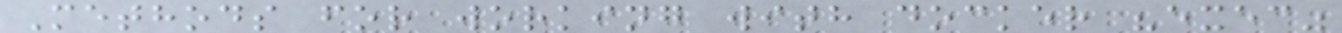Methods for working with docker "exec"
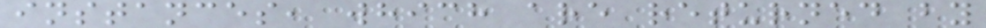instances, which are returned by
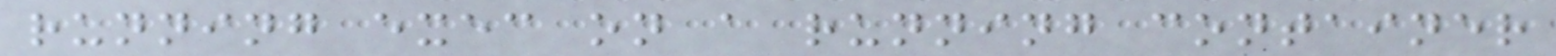running exec on a running container
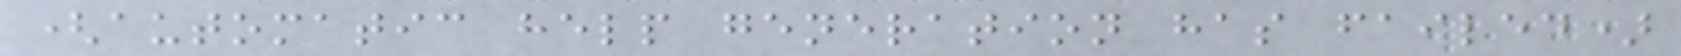(automatic help generation has failed)
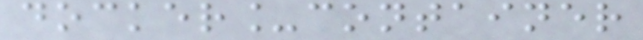docker_container
